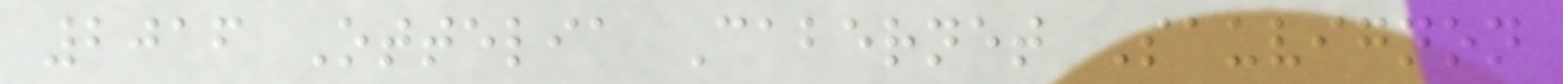2016 Ottelia Cabernet Sauvignon
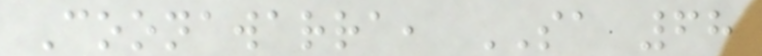Coonawarra, SA 68
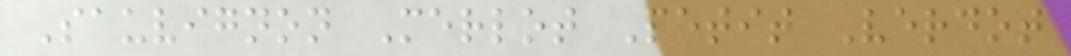Sauvignon Merlot Petit Verdot
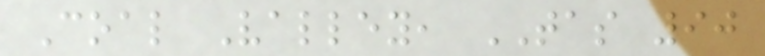Coal Valley, TAS 90
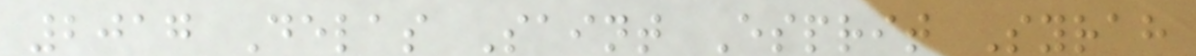2017 Delas Saint Esprit Syrah
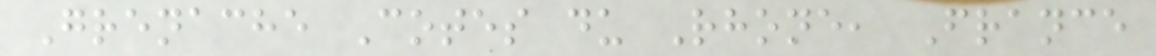Grenache Cotes du Rhone, France
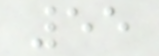55
